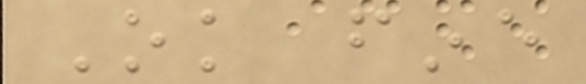Ok fine
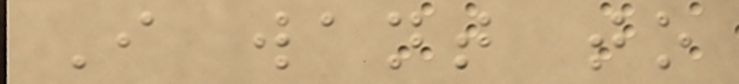I want to
